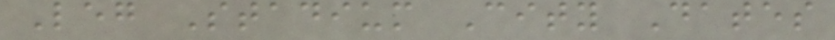Leg Stadium City Dates
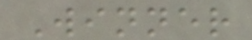Winner
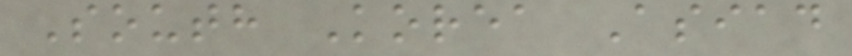South Korea Asiad
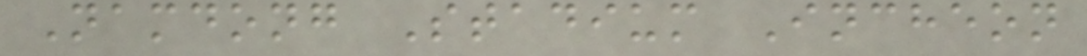Namdong Stadium Incheon
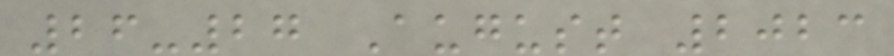26-27 August 2023
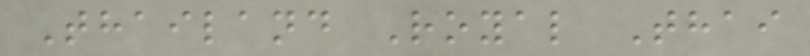Thailand Royal Thai
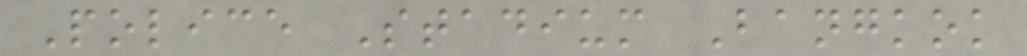Police Stadium Bangkok
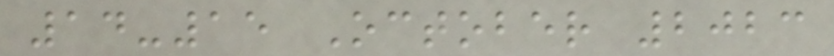14-15 October 2023
